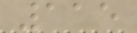115
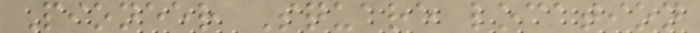Pioneer Square location
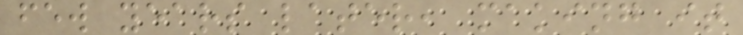few years later, making it
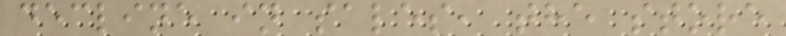decline in sales, the store
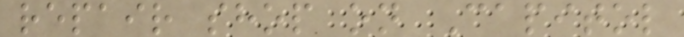repair shop on Capitol
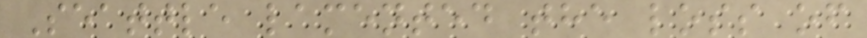Seattle lamented the loss of
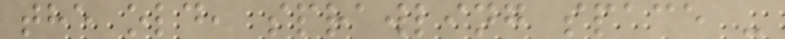the old, sprawling space -
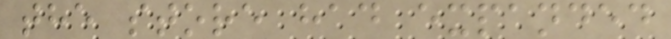the store had expanded
